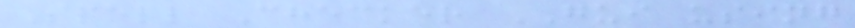Spell Checker GUI using
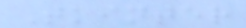Tkinter
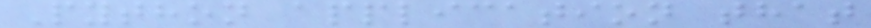Python application that
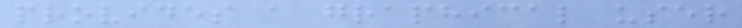provides a graphical user
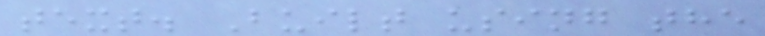text. Built using the
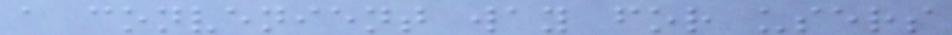a convenient way for users
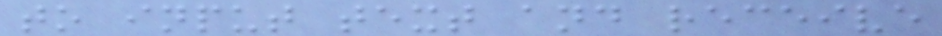to input text and receive
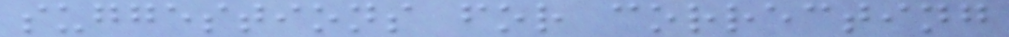suggestions for correcting
